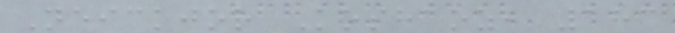Neickjor Koshaoz, 183
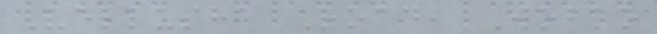Vellusha Road, Wobko
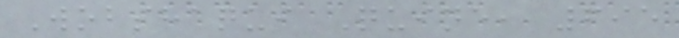Wobshaqui Quine, 695
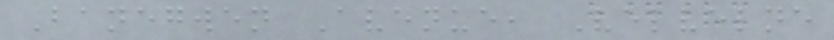Banegwen Avenue, Velvelne
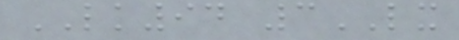LK94 3LX
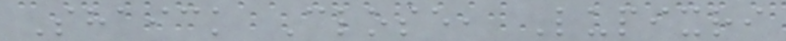Shaick Close, Lupixri
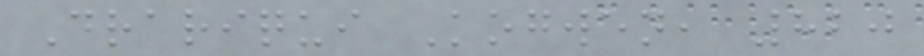Drariqui Kogwen, 820
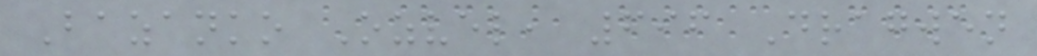Bazanko Ozvel, 696 Dragwen
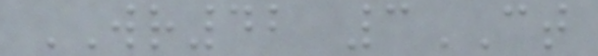WR42 3CT
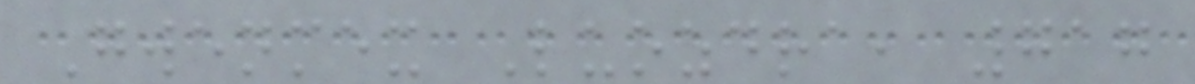Gwenmex Luozdra, 717
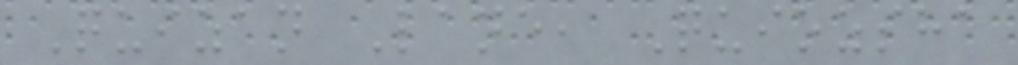Quizan Lane, Quiozsha
